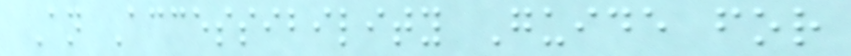An Accessibility Guide for
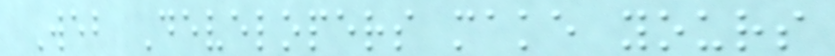Web Developers make yours
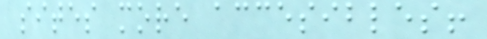sites more accesibles!
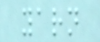yarn
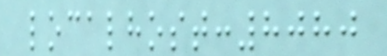localhost:8080
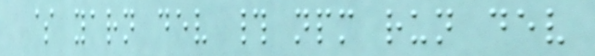$ yarn dev # npm run dev
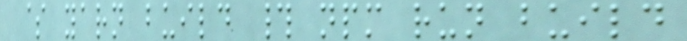$ yarn build # npm run build
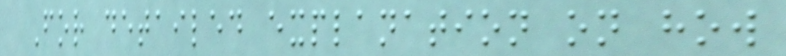For detailed explanation on how
